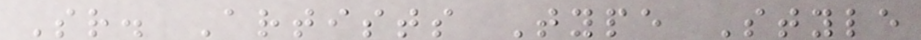Sr. Artists Type Style
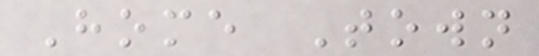Home Town
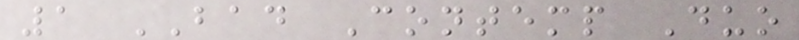1 BAD Contemp Duo
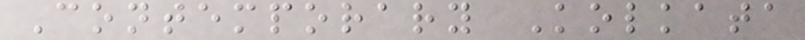Contemporary Kolkata
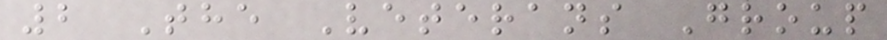2 The Veterans Group
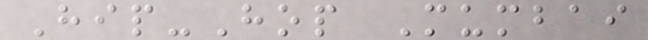Hip-Hop Mumbai
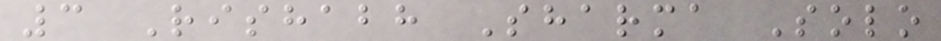3 Rishabh Sharma Solo
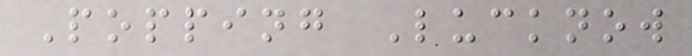Popping Lucknow
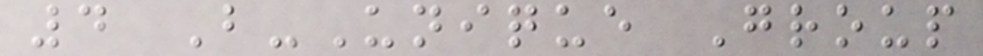4 B-Unique Group
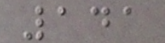141
